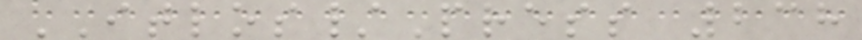ITLOS/Press 238
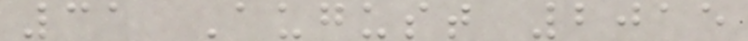31 August 2015
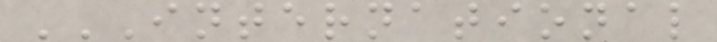INTERNATIONAL
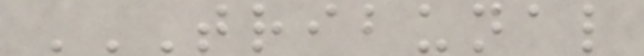TRIBUNAL
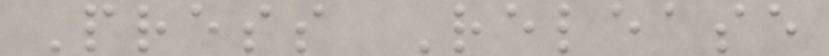Press Release
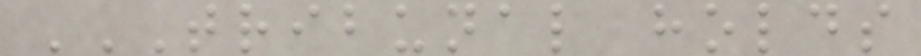TRIBUNAL HOLDS
